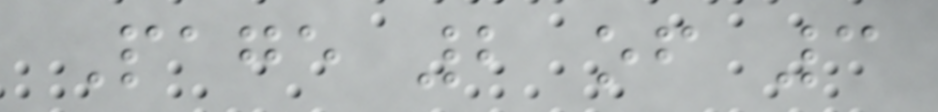Page 2 of 3
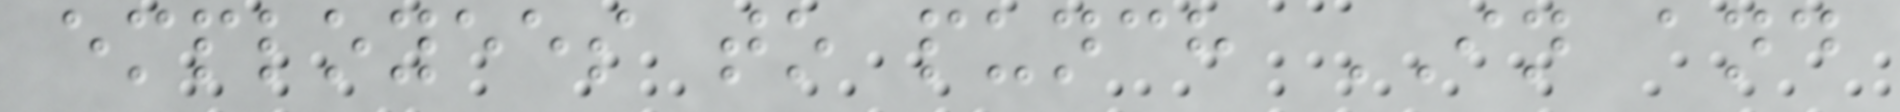employees to punch IN and
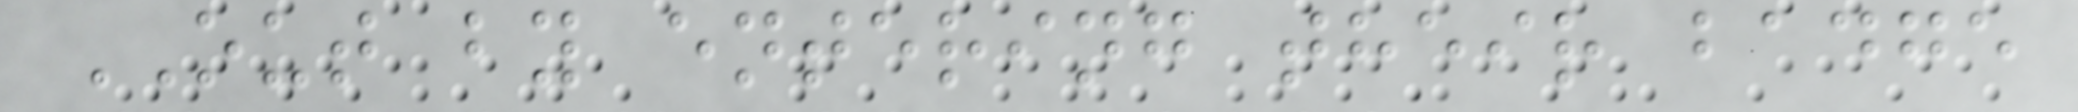OUT by entering their badge
